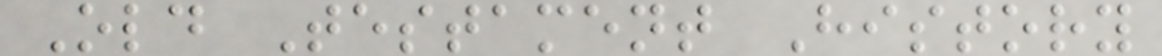Old Testament History
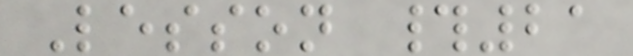Lesson #21
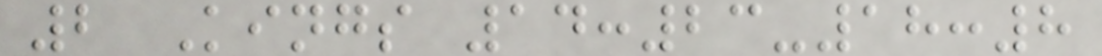2 Kings 14:23-18:8
